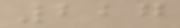227
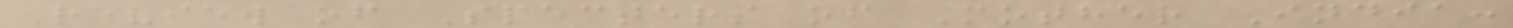Review of Specters of Mother India:
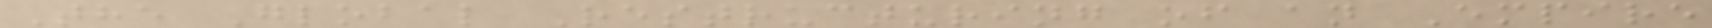The Global Restructuring of an Empire
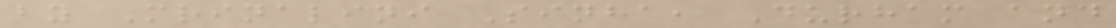by Mrinalini Sinha, Durham and
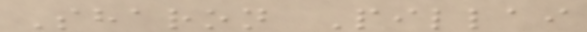Sharon Pillai
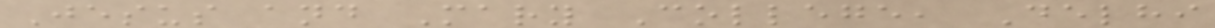Jesus and Mary College, Delhi
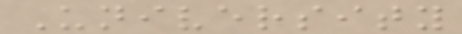University
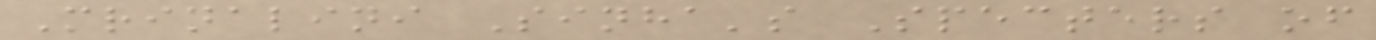Mrinalini Sinha's Specters of
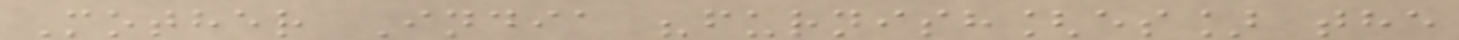Mother India "furnish[es] the
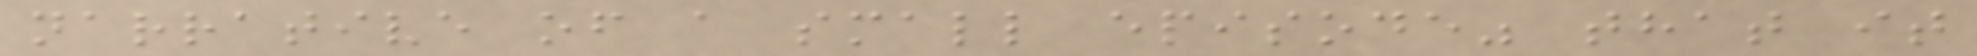narrative of a small episode" that it
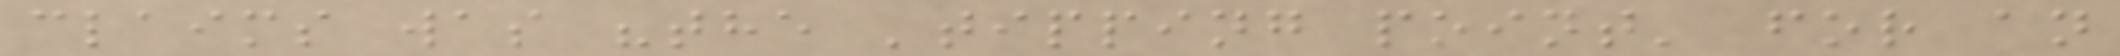claims was "the 'tipping point' for an
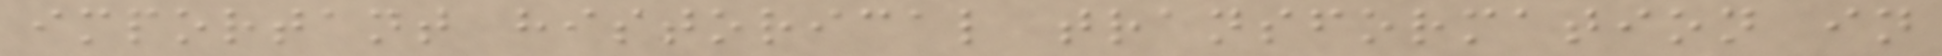important historical transformation in
